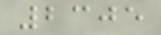2305
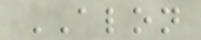ALON
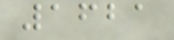1621
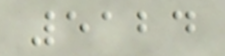5124
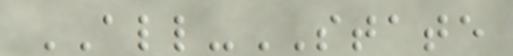ALL-STATE
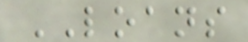LOANS
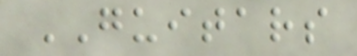GUITARS
